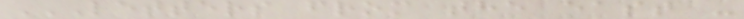LETTERS FROM THE EAST -
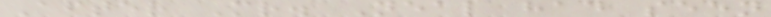After Mr. Neal had seen
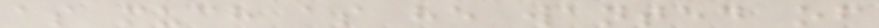as much as he wanted of
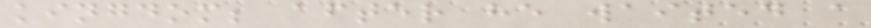kingdom; after he waited a
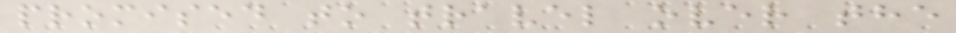promised to travel over the
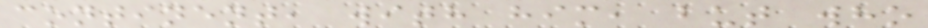continent, with him, but who
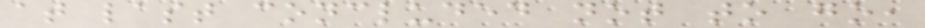at last concluded not to go,
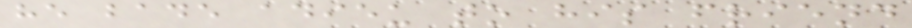he bade adieu to his friend
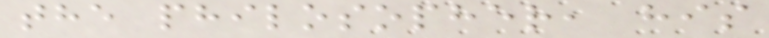the philosopher, his
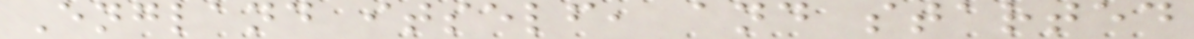England itself, and started
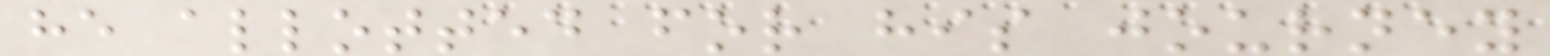he allotted for his journey
